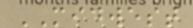MIDWEST
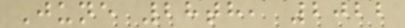June 28th, 2022
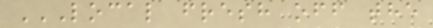LOCAL FRESH OFF THE
